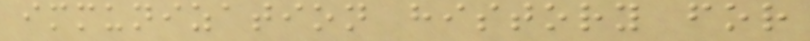immunization history for
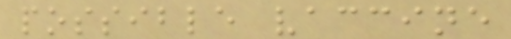possible vaccine
